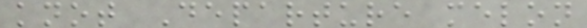knot Departure melon
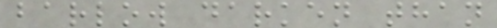barlow darken than
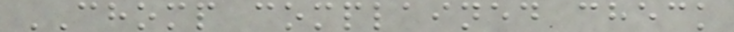CHOMP complained check
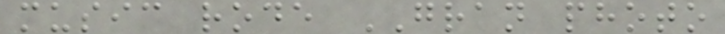music rode GRAN photo
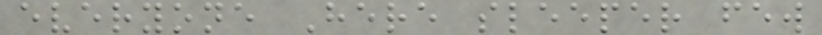everyone Here sleeper few
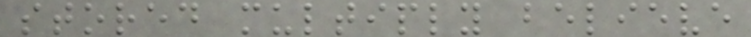stored multiply believe
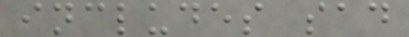includes sad
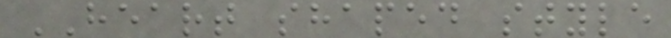HEART shaped style
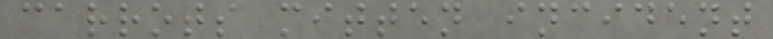carrots mitten incident
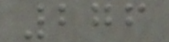276
